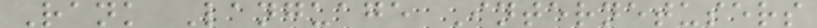Rank Language Internetusers
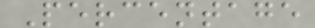Percentage
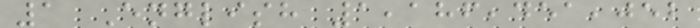1 English 1,186,451,052
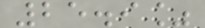25.9%
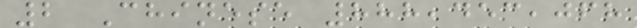2 Chinese 888,453,068
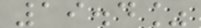19.4%
